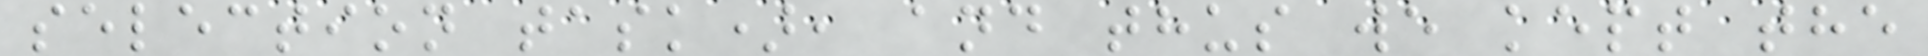selection task), and thus we kept the
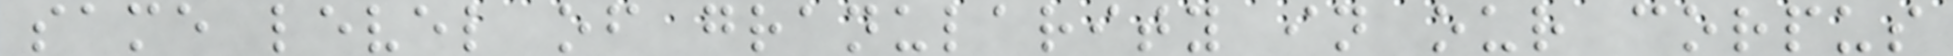same level of granularity in our corpus
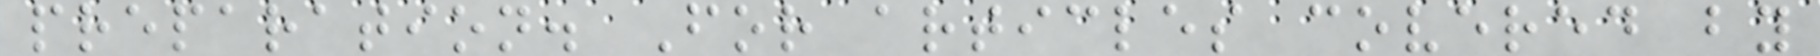preparation. For articles covered by
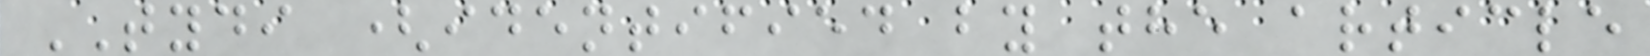TYDI (identified by the article
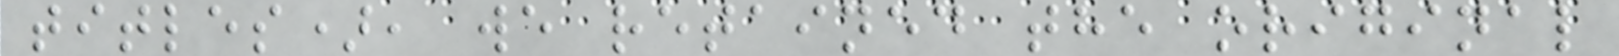titles), we retained the original
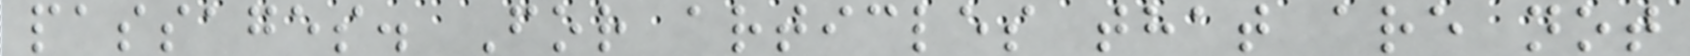passages. For articles that are not
